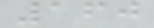160
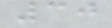30
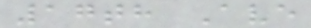17th Ave
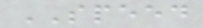SPEED
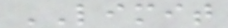LIMIT
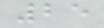25
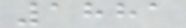1881
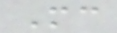Mc
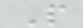P
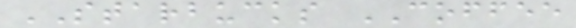STARBUCKS COFFEE
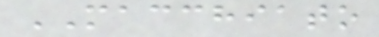MACCHIATO
